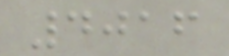4016
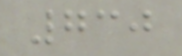730
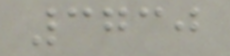3730
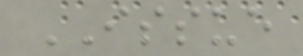ISSUE
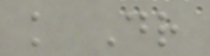k Dr
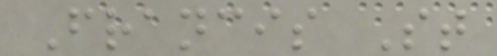Francis St
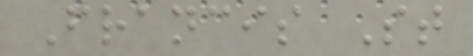Francis St
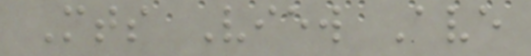Mts View Ave
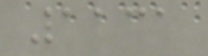1131
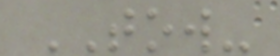TOW-
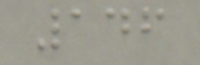146
